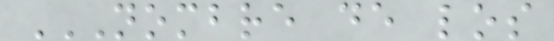NOMBRE DE LOS
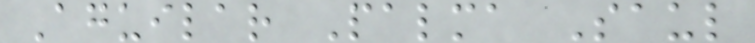Aguilar Palma Saul
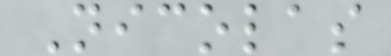Nicolas
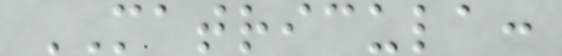MATRICULA:
